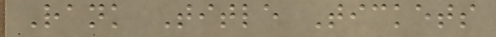Rank Title Tickets
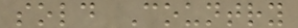sold Country
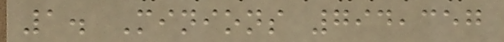1. Minions 794,357
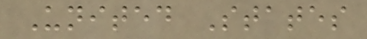United States
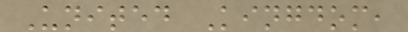United Kingdom,
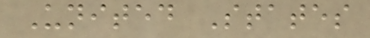United States
